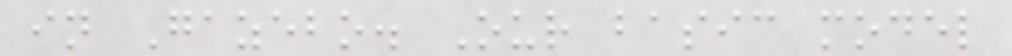in Gazebo. Our basic model
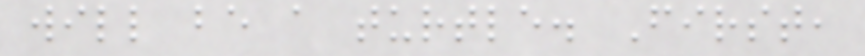will be a turtle. First,
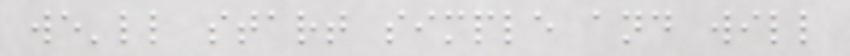we'll start simple and will
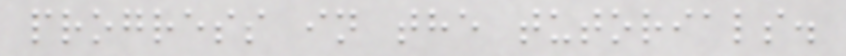progress in the tutorials.
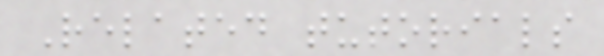Related tutorials
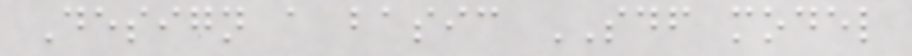Design a basic SDF model
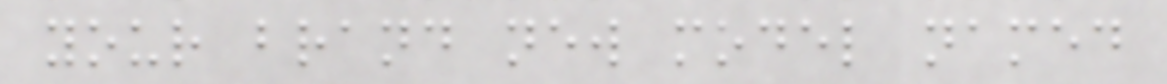your brand new model named
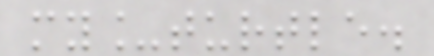my_turtle.
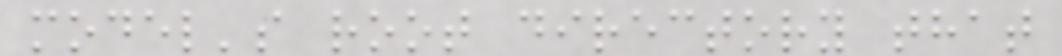model's root directory that
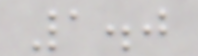1.0
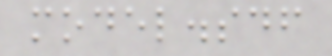model.sdf
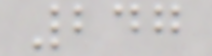247
